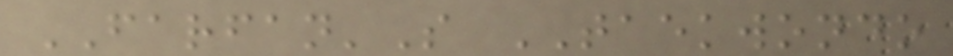FARFAN'S TAEKWONDO
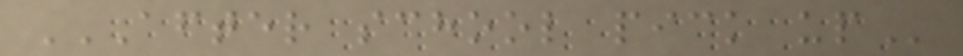AFTER SCHOOL PICK UP
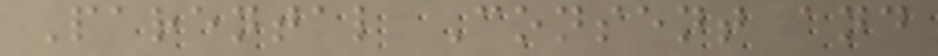Parental Consent and
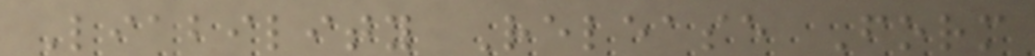Liability Release Form
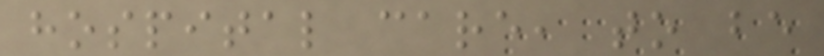hospital care, to be
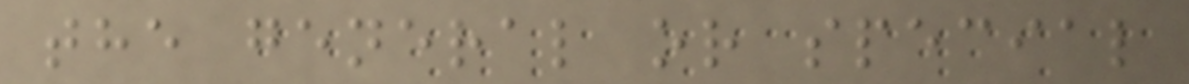the general or special
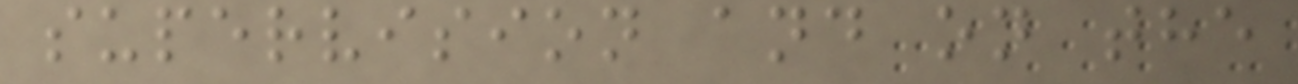supervision and on the
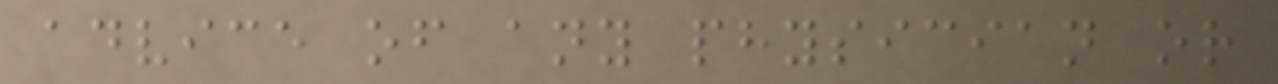advice of any physician or
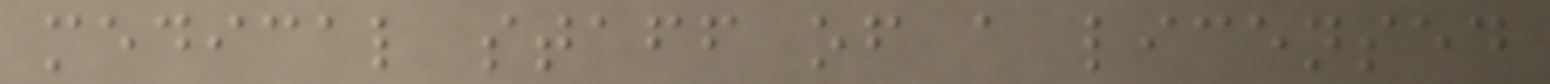medical staff of a licensed
